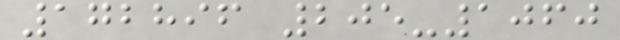172896 205-1060
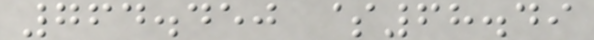764.450 $68.49
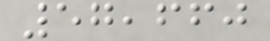57,660
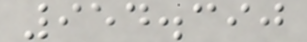954.390
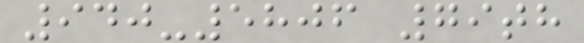940-5806 79th
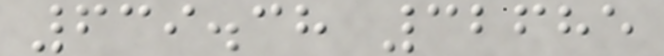639.38 32685
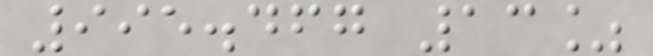995.467 13%
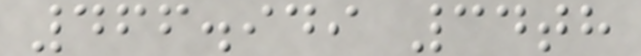466.949 34th
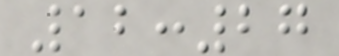12:27
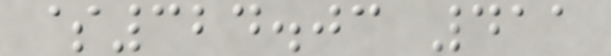$324.03 411
